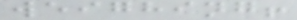weighing!
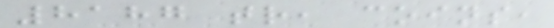8187 tr, coins,
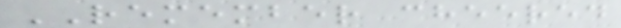REMEMBER cheered
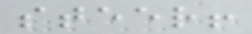steer!
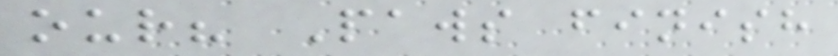our? Paws finish
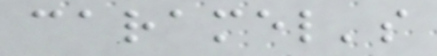caramel's
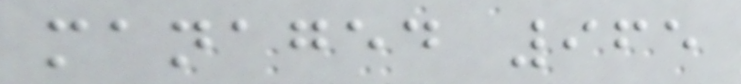managed 965
